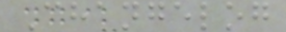Changelog
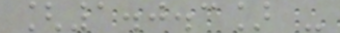[1.0.3] -
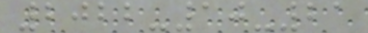2022-10-21
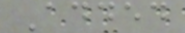Added
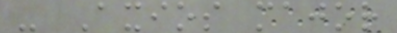- Axios major
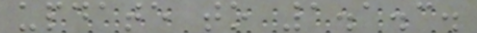update to 1.1.3.
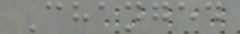Changed
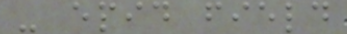- epid field
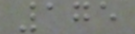175
